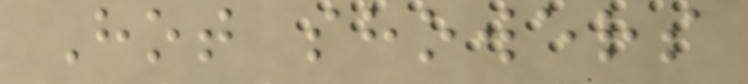Hot showers
